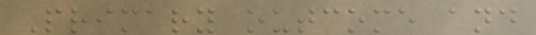Primary outcome and
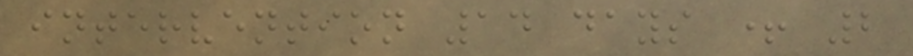intervention 14 days + 2
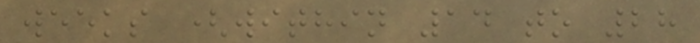weeks (within 14 to 28
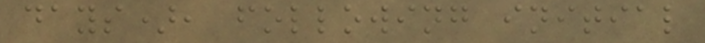days), following initial
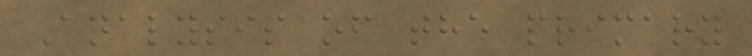Analysis of the primary
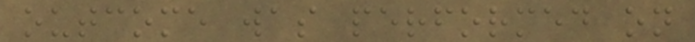outcome was performed on
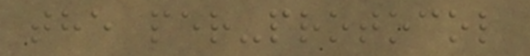the per-protocol
